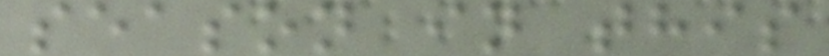season in this
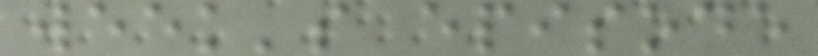week's episode
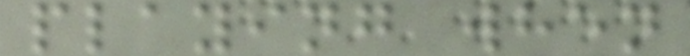playing when
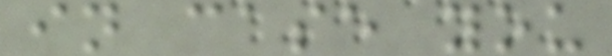in case you
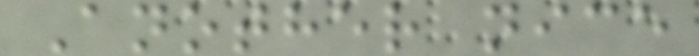Another nice
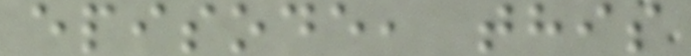episode, this
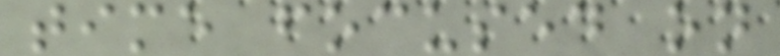time focused on
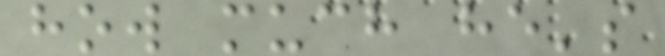how much he's
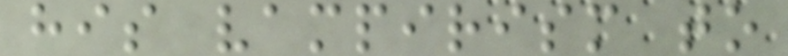his vampirism to
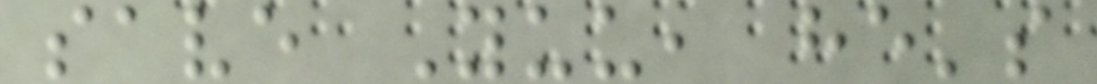save Yuu, he's
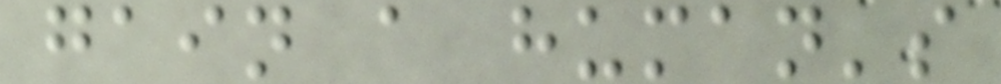gain a human's
